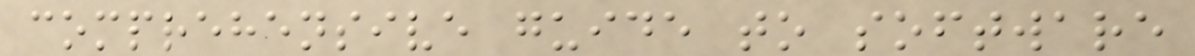comprehensive guide to software
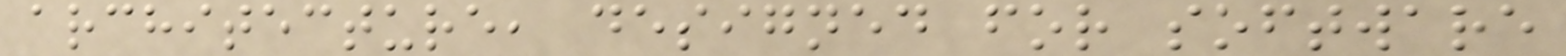architecture, designed for software
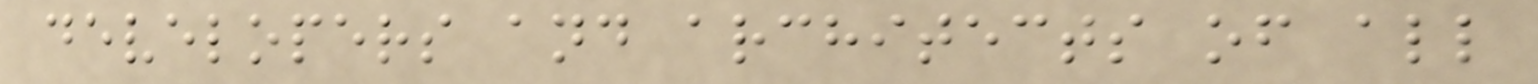developers and architects of all
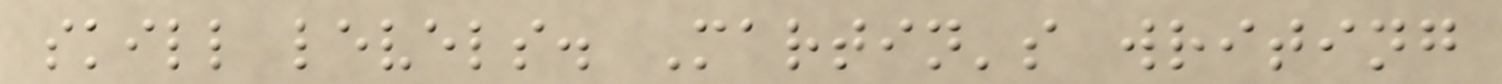skill levels. Martin's writing
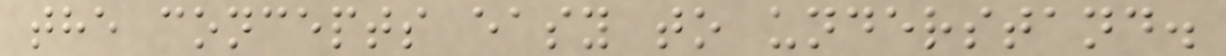the concepts easy to understand.
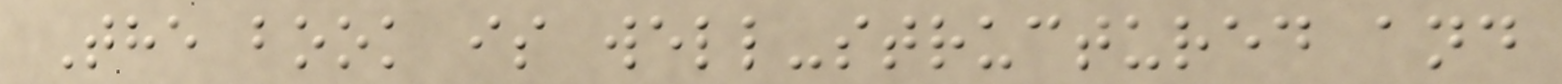The book is well-structured and
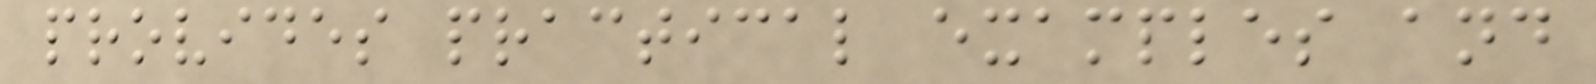provides practical examples and
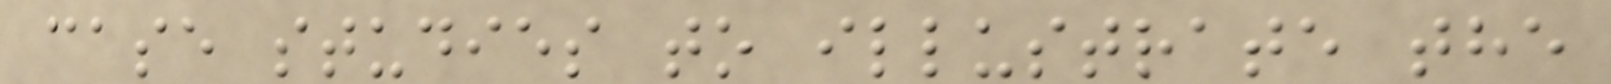case studies to illustrate the
